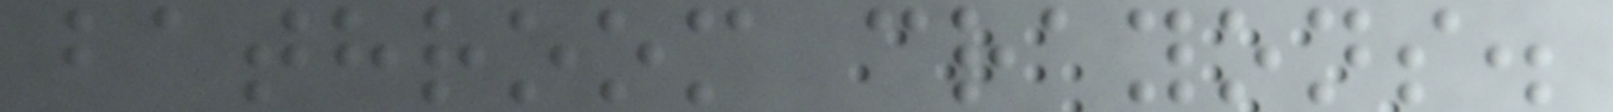bathroom crayons.
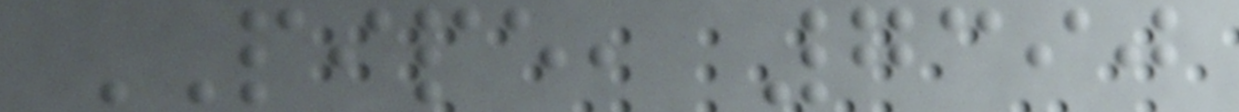PIPE, 7390
